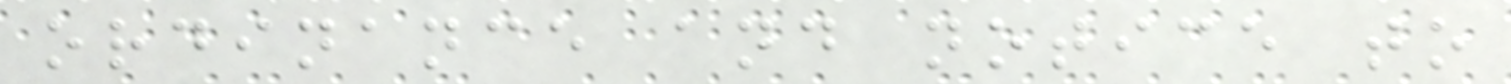ordinance and notice to
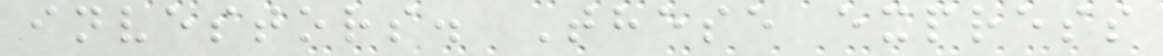investors. These express
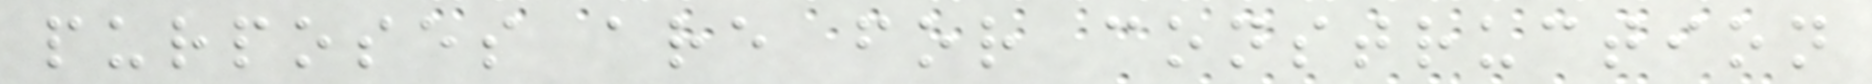purposes are for construction
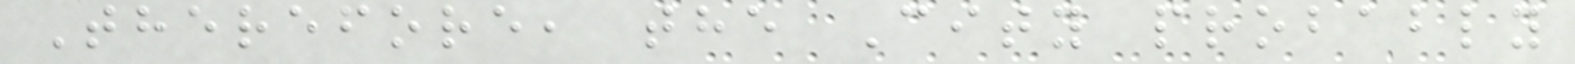Therefore, the City probably
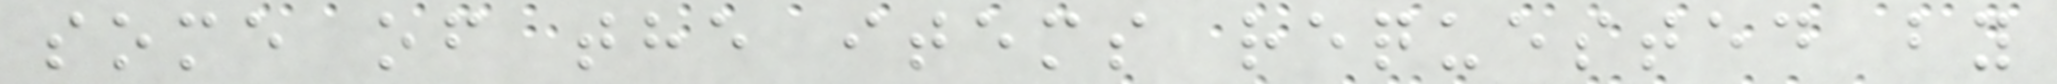some of the items requested by
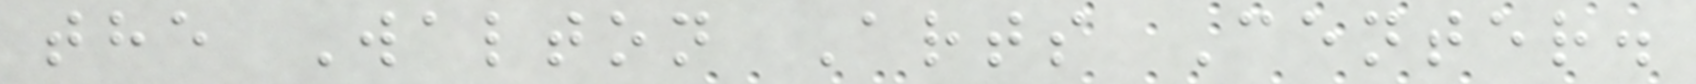the Walton Arts Center.
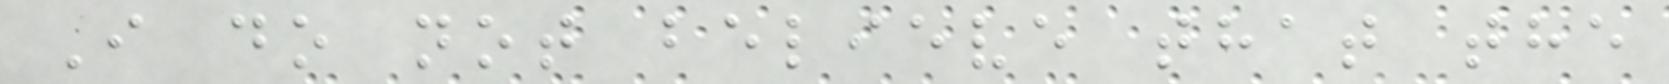I do not believe that the
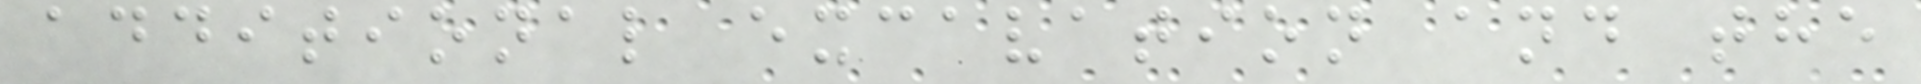additional excavation and the
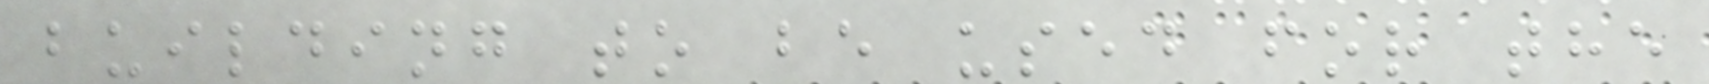building to be used for the
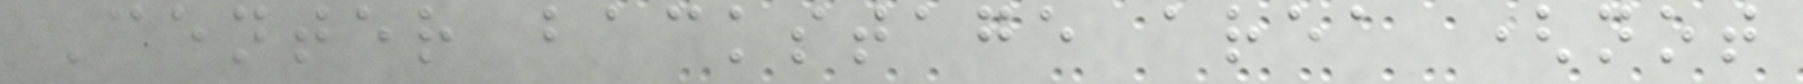Center backstage area (not
